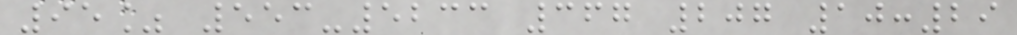95% 553-5233 367 207 10:29
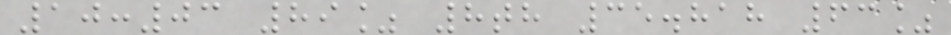10:03 89% 8th 35.818 63%
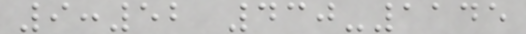9:52 430-1145
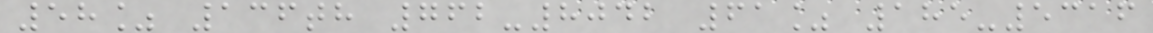58% 136th 762-8042 61% 185-5316
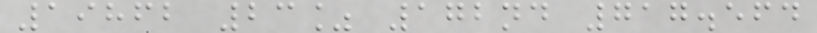19862 23% 172nd 717.564
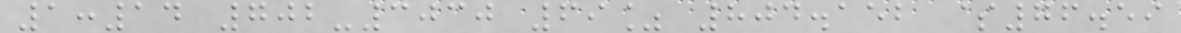1:14 702-3030 69% 804.152 $76.59
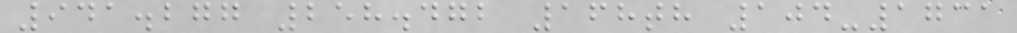941.277 258.472 168th 104-1731
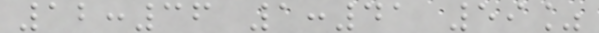12:36 1:41 59%
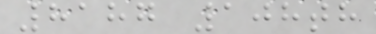8187 108th
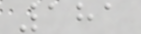181
